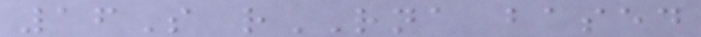16S rRNA based
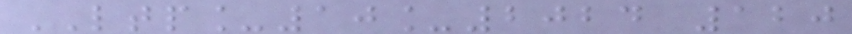LTP_10_2024 120
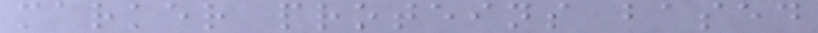marker proteins based
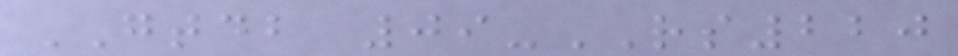GTDB 09-RS220
